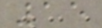15
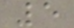5
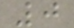0
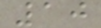10
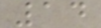14
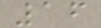16
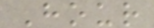Hour
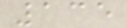135
